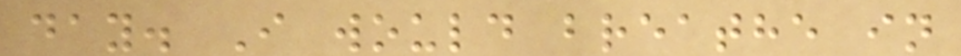day. I would breathe in
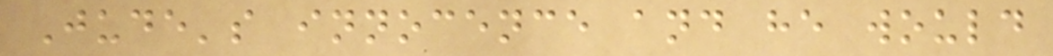Jude's innocence and he would
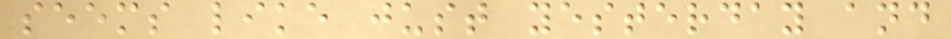seems like just yesterday and
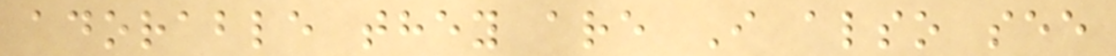adorable they are I also see
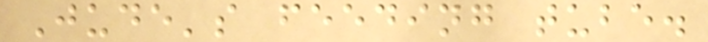Jude's feeding tube.
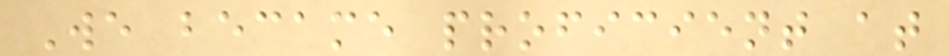We became proficient at
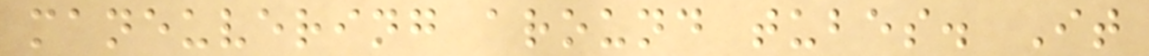maneuvering around tubes. It
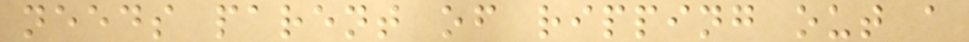needs parent of ripping out a
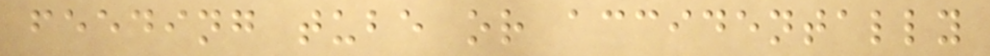feeding tube or accidentally
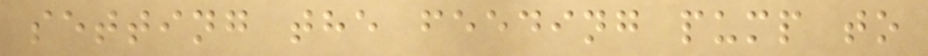setting the feeding pump to
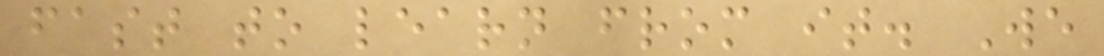fast to learn from it. We
